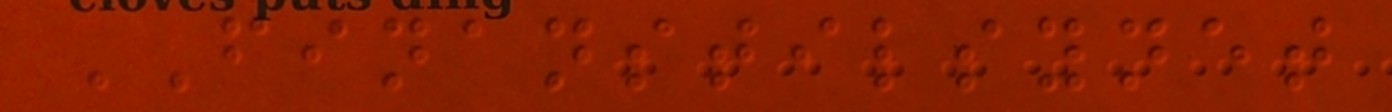FINANSTILSYNET
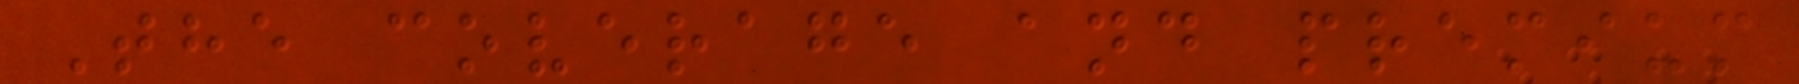The coverage and premium
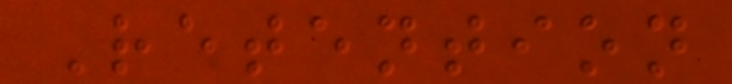Retention
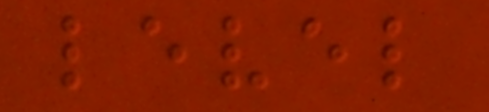level
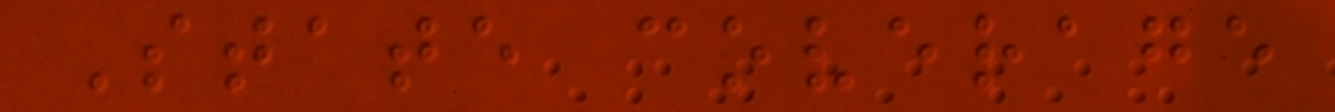State coverage
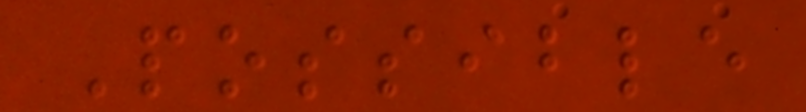Possible
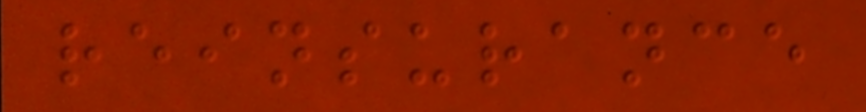reinsurance
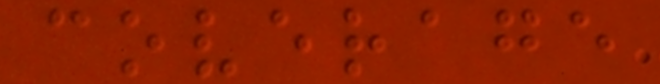coverage
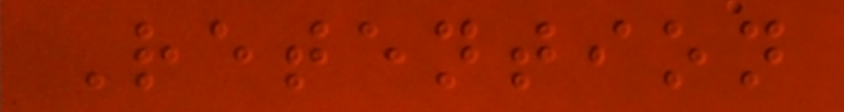Retention
